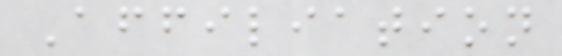Affiliation
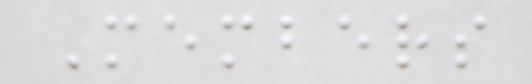Members
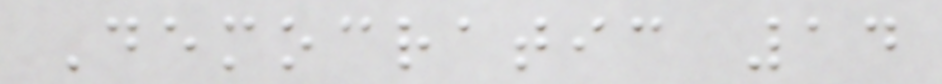Democratic 14
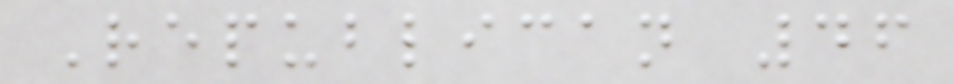Republican 46
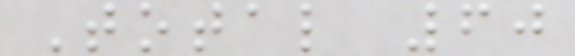Total 60
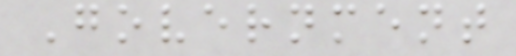Government
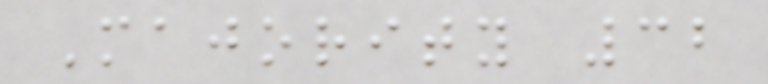Majority 32
